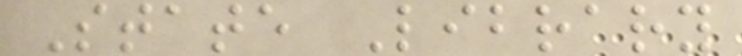State Library
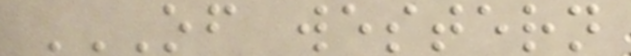OF WESTERN
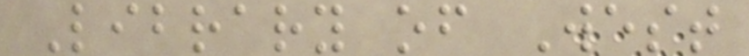Library of West
